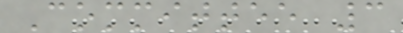Committee 3
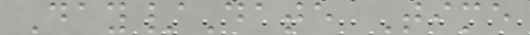Day/Date Time
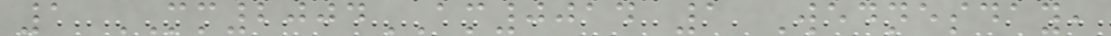1 MM2004AM0014 1 Wednesday,
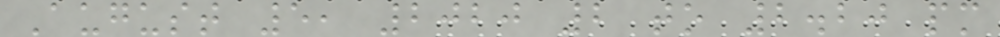August 5, 2020 2 to 2.20 pm
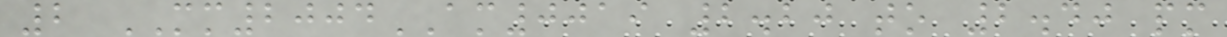2 MM2004AM0019 2.20 to 2.40 pm
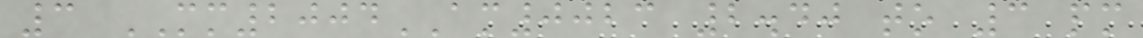3 MM2004AM0023 2.40 to 3 pm
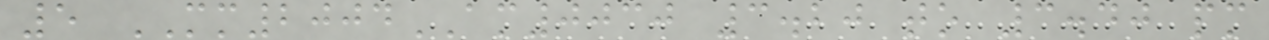5 MM2004AM0030 3.20 to 3.40 pm
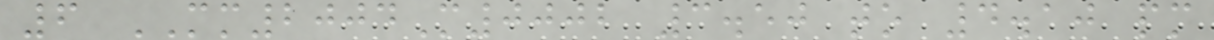6 MM2004M0002 3.50 to 4.10 pm
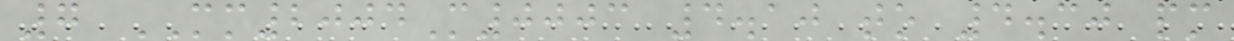7 MM2004M0003 4.10 to 4.30 pm
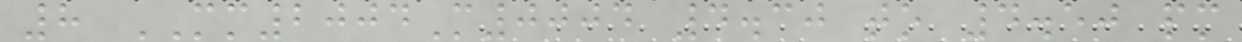8 MM2004M0004 4.30 to 4.50 pm
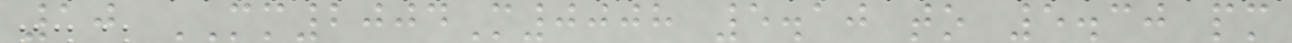10 MM2004M0008 5.10 to 5.30 pm
